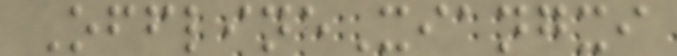OfflineXiangxi
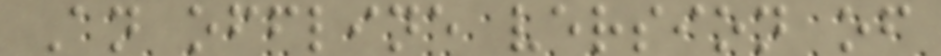An offline version of
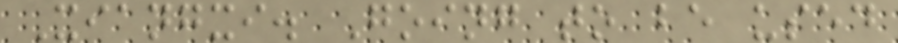Xiangxi. Going to be used
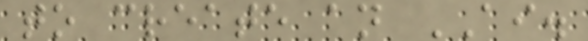to create an AI.
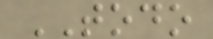TODO
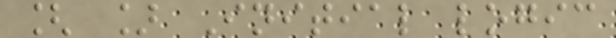[ ] Initial logic
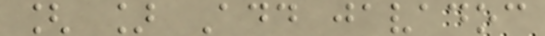[ ] Add javadoc
